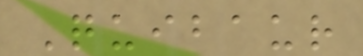Quibaur
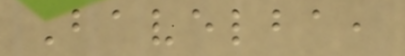Bavelba,
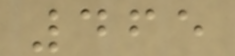465
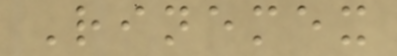Rinemex
